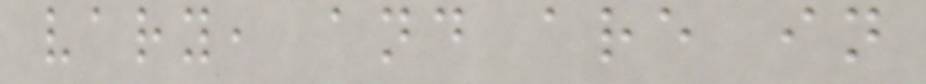vary, and are in
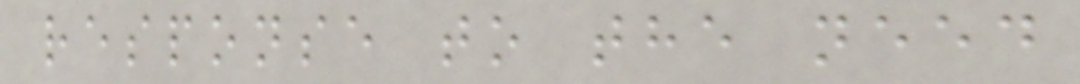response to the need
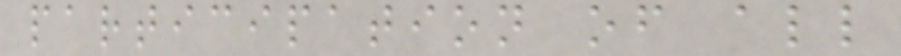participation of all
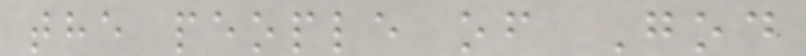the people of God
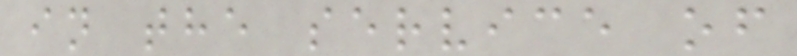in the service of
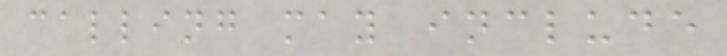calling may include
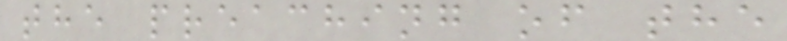the preaching of the
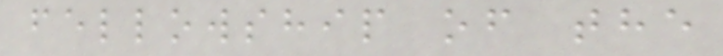fellowship of the
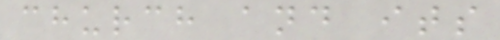church and its
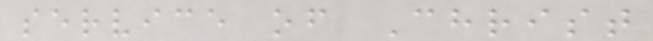service of Christ
